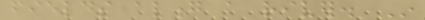fields along a river. In
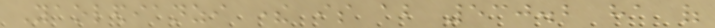Yaoledianzi there is about 530.2 ha of
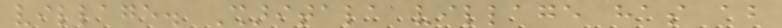village. Sharitala village has about
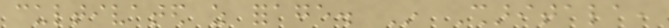cultivated as forage. In Sharitala,
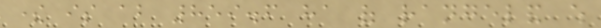there is about 859.6 ha of rangeland which
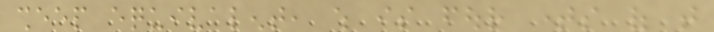sheep equivalent, which is four times of that
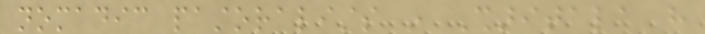nomadic pastoralists in Sharitala have
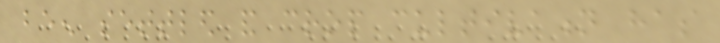been settled and crop cultivation has
